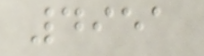4951
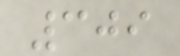309
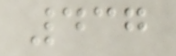437
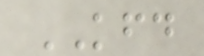KFD
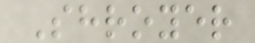Shroyer
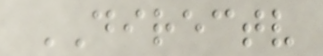DIRECTV
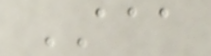AAA
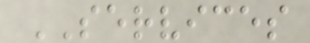SERVICES
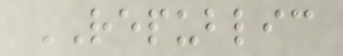REPUBLIC
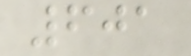601
